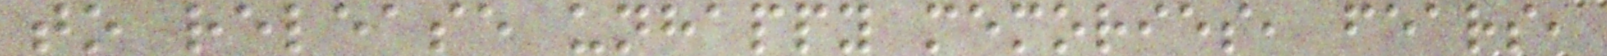to release unhappy memories, fears,
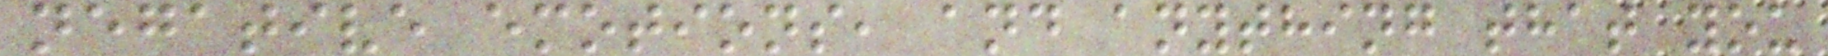negative emotions, and anything that you
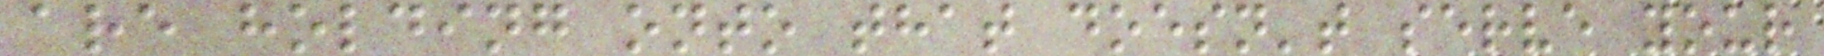are holding onto that doesn't serve your
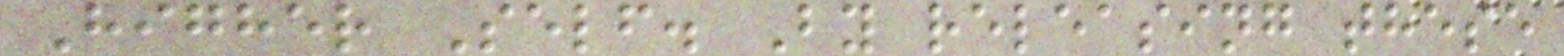Higher Self. By releasing these
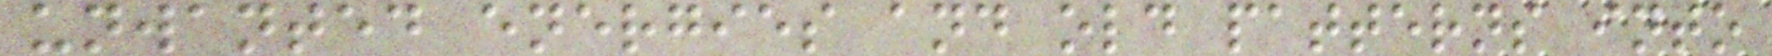unwanted energies and old patterns into
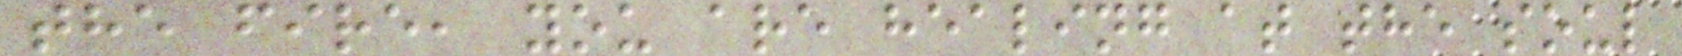the fire, you are healing at the soul
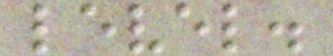level.
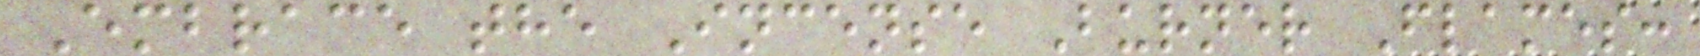Embrace the Incense Burner Flames:
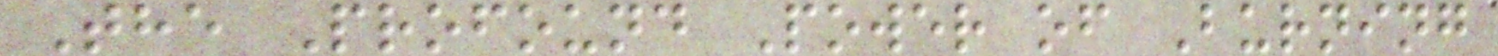The Profound Power of Burning
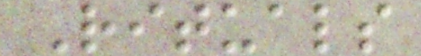Rituals
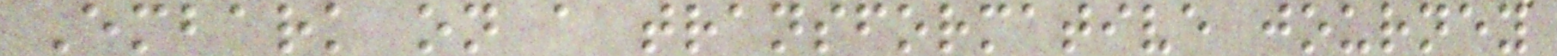Embark on a transformative journey
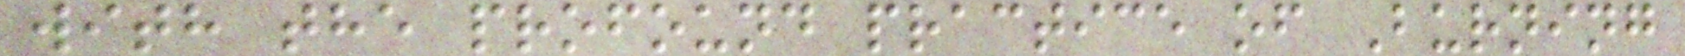with the profound practice of Burning
